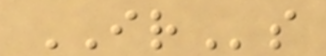IRs
